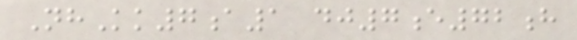NhKk7a1 dj7e72h
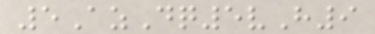5AzDq5vH9
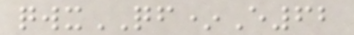qwxQF*E62
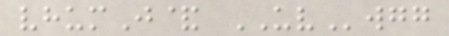vhumJ& UVwgg
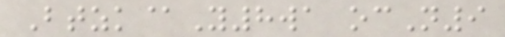Btzk@Y8wa ocN9
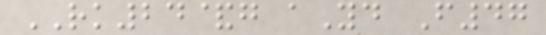RK24&g aYd F47
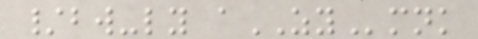/bw-ly aZYmnk
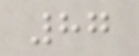87
